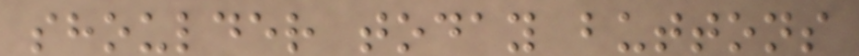shoulder today buttons
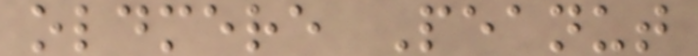oldmere Peanut
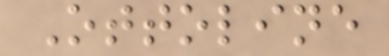Ottoline
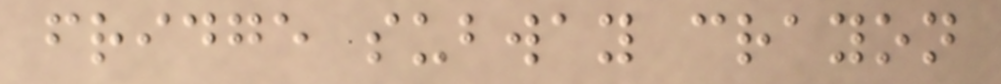fridge subway crayon
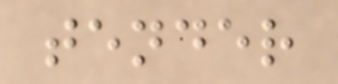tender
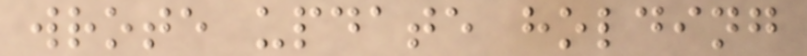wrote update holding
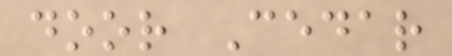door Cedar
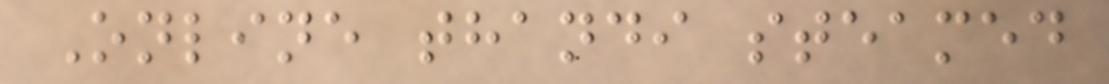Online thandi steamed
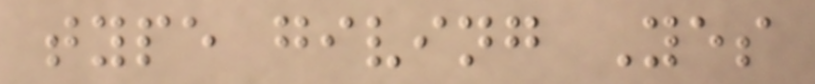type giving Yes
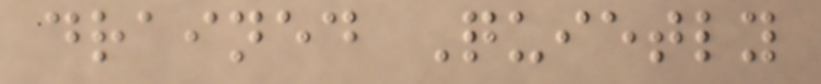drained Quietly
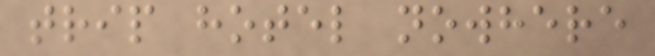trip hotel nowhere
